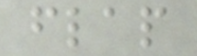flap
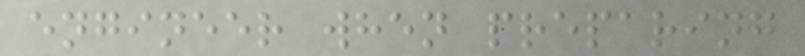engineer when preparing
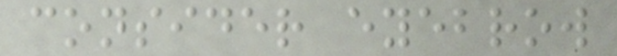consider eyebrow
